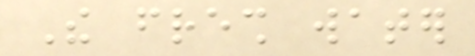The fresh water
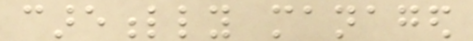carefully managed
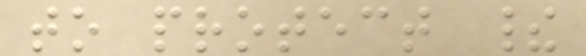to protect their
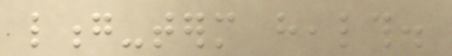long-term health.
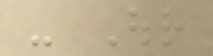- Our
